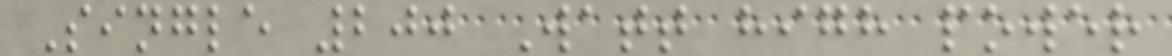Single 200 Watt high power
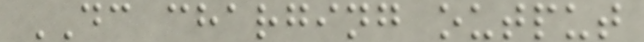DC charging output
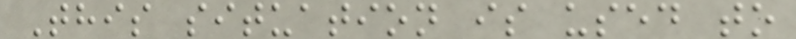This situation is used to
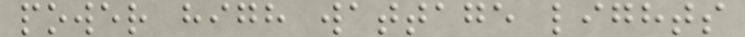power high wattage lights
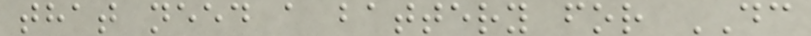that need a battery for DC
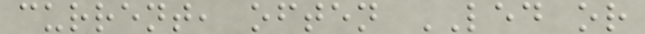current, often LED or
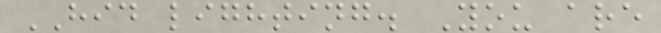HID lighting. You are
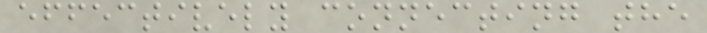effectively connecting the
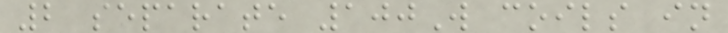2 separate 100W coils in
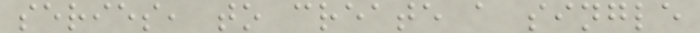series, to create a single
